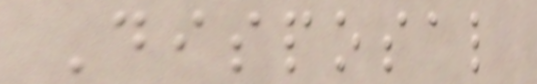Disposal
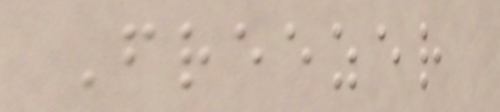Freezer
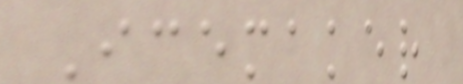Icemaker
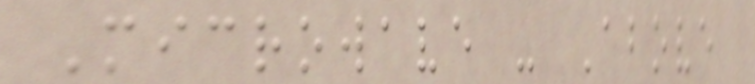Microwave - Above
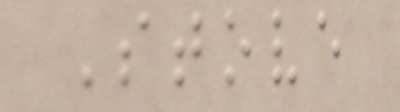Stove
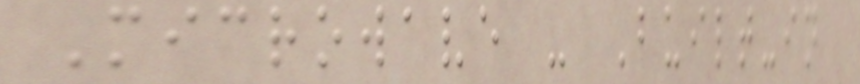Microwave - Built-in
